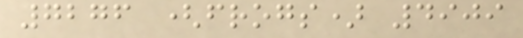7276 (frogs) 4909
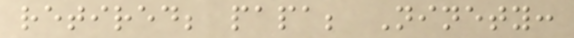retired; papa; Ninety:
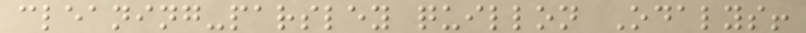cleaning-parsley quillon Odalys!
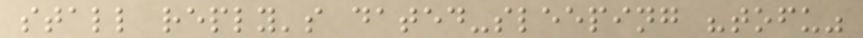stall reply's dated-sleeping "tofu"
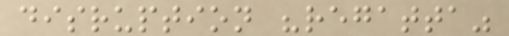disruption "regatta"
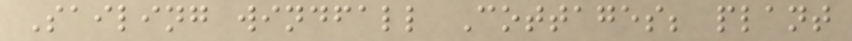Sailing windfall Cottages; plant
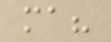ma?
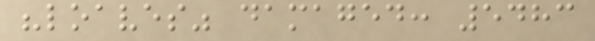"loaves" damaged: 5483
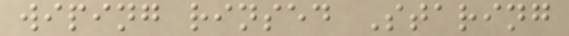wiping rinsed Staring
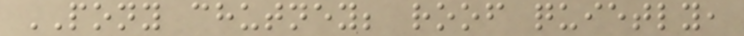PONY chutney; roof quietly,
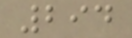294
